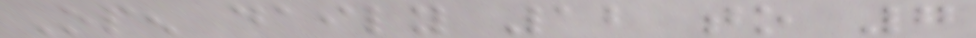Open daily 12 to 7
